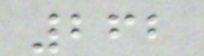262
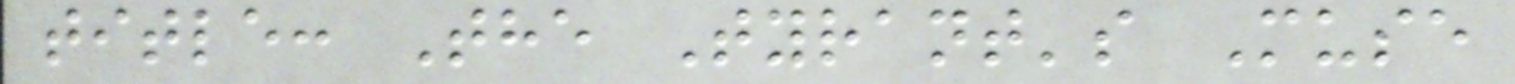title: The Tyrant's Muse
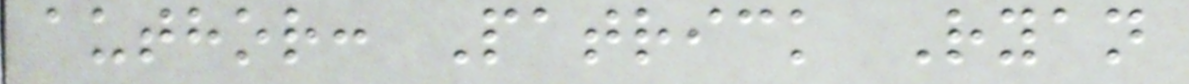author: Patrick Ryan
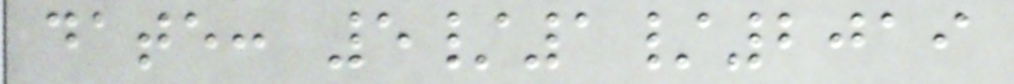date: 5/1/2019
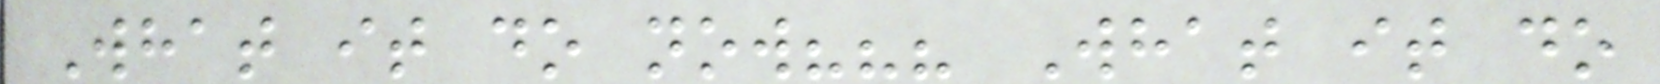What it do now??? What it do
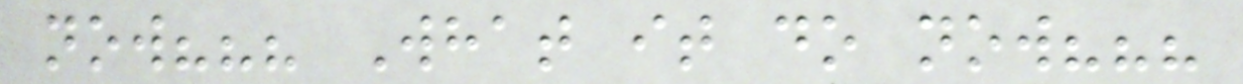now??? What it do now???
